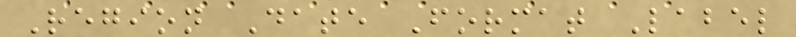Region Date Format Label
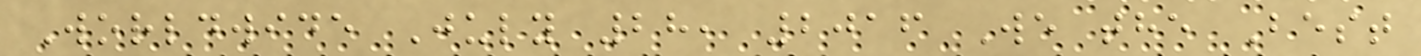Worldwide July 28, 2016 We the Best
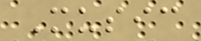Music
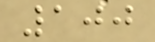100
